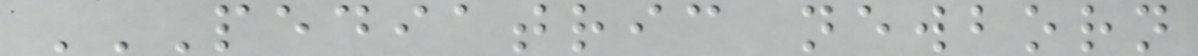PEDIATRIC NEWBORN
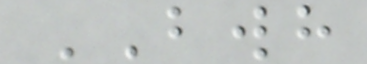BWH
